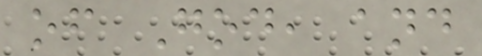of God, and
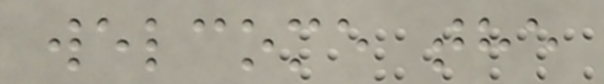welcome the
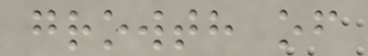growth of
